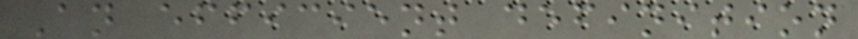An efficient definition
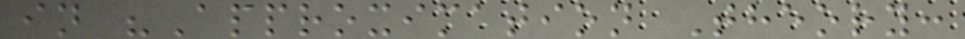in "Approximation Theory:
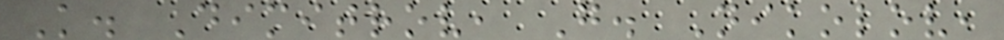K. Dimitrov, G. Nikolov,
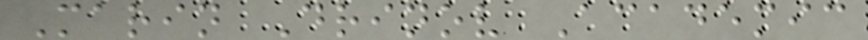Marin Drinov Academic
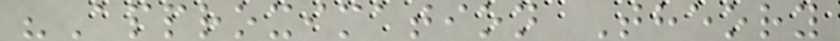"Approximation Theory
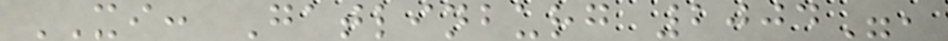XI: Gatlinburg 2004",
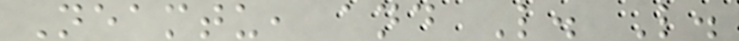Neamtu, and L. L.
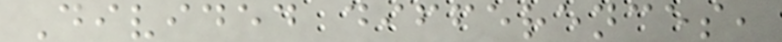Divided differences,
